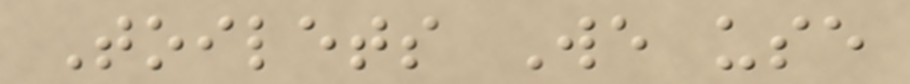Toilets We use
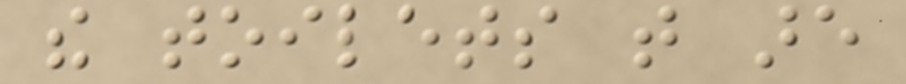the toilets that are
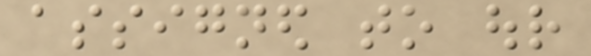assigned to our
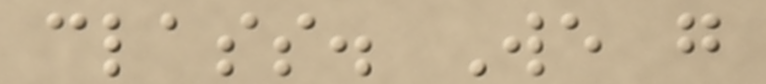class. We go
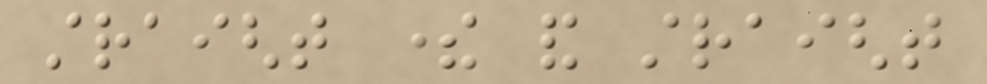straight there and straight
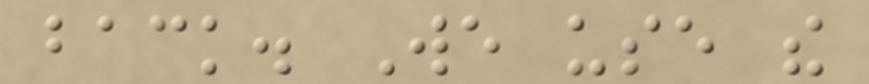back. We use the
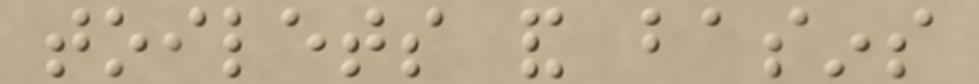toilets and basins
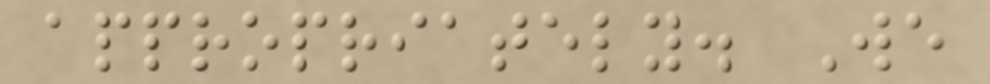appropriately. We
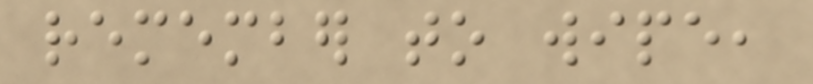remember to wipe,
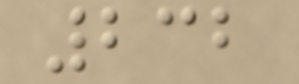232
